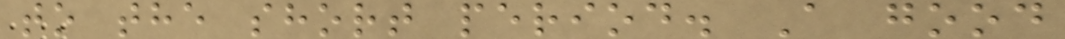to the short period. A good
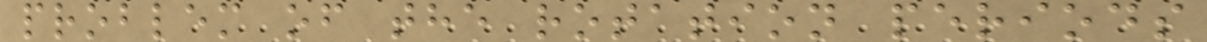problem of the rotation periods
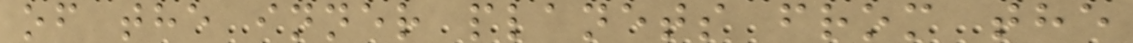of the inner planets from the
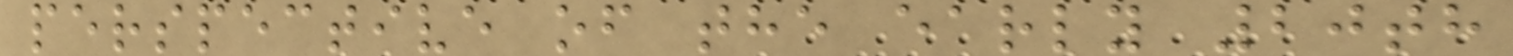perspective of the early 20th
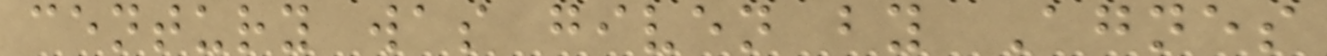century was given by Agnes
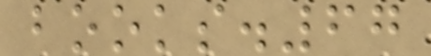books.67
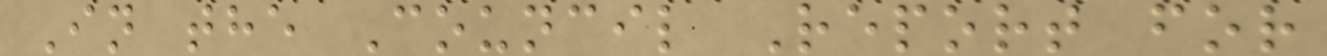In the Council Report for
